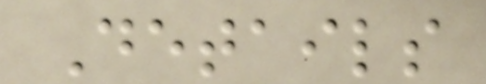Details
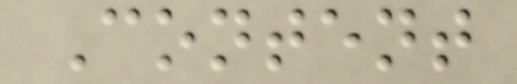Content
